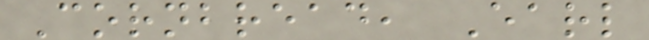Cornbread, Earl
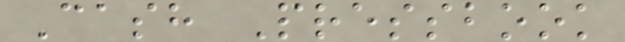Cash Pressbook
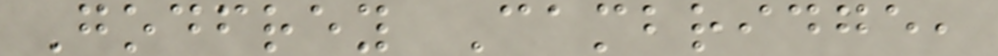Godfrey Cambridge,
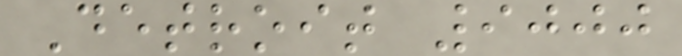Detroit 9000
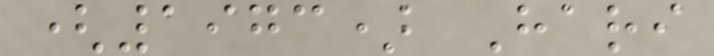(1973) Hari
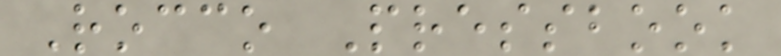Rocco Pressbook
